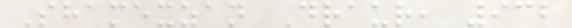Shamexzan Draur, 932
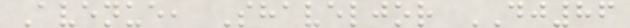Avenue, Shaveljor DJ86
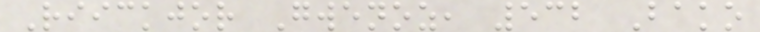Riickjor Gwenoz, 532 Bako
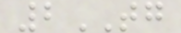2TG
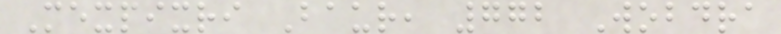Mexpixri Baur, 772 Wobdra
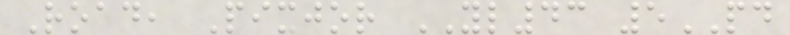Road, Pixjor YL43 5PD
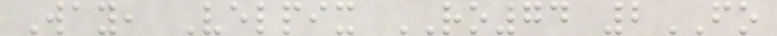Way, Velpix RO74 2FO
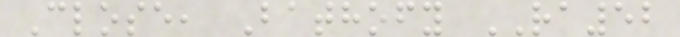Close, Bathofy RA52
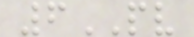6PV
